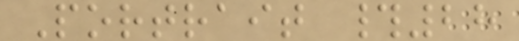Portrait #28
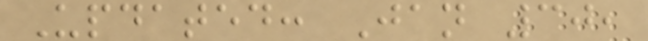Updated: Jan 30,
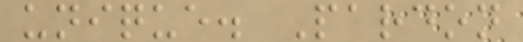unique. Pardon
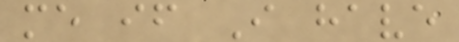me if I have
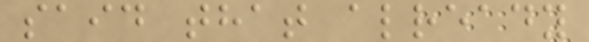said that already
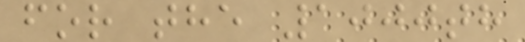for the 1000th
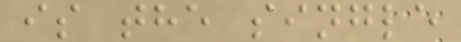is the single
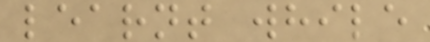learnt while
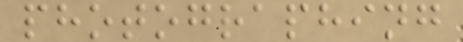photographing
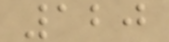120
